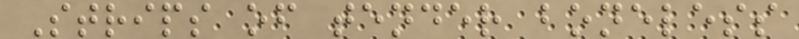Strips of tender boneless
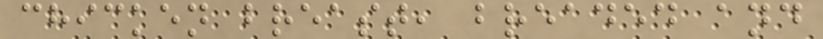chicken breast, breaded and
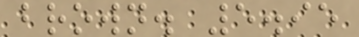brown. 5.95
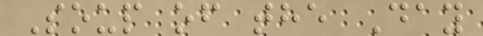Soup of the Day
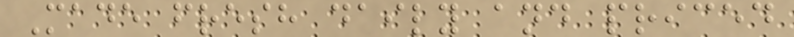Made fresh daily and priced
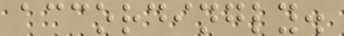accordingly.
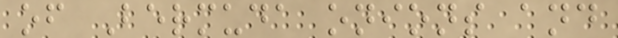of Bermuda onions and
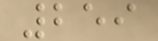259
